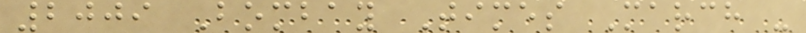2009 Bombay Times March -
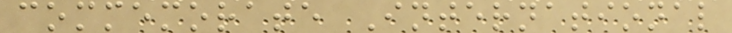commemorate International
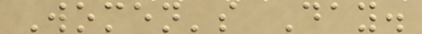Women's Day.
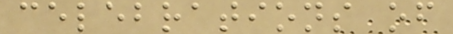celebrations of
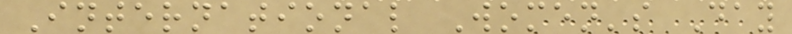International Women's Day
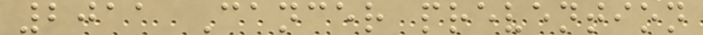2011 Cancer prevention
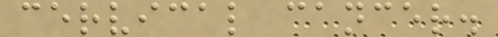cervical cancer.
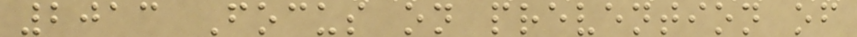2013 Focus on prevention of
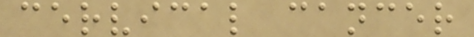cervical cancer
